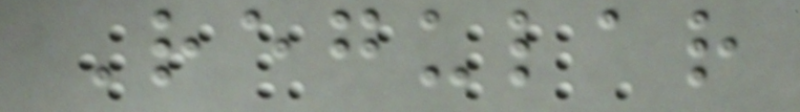Regular
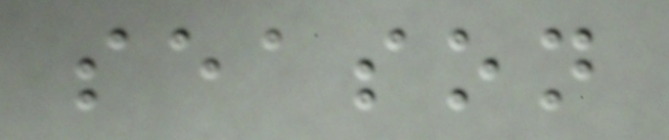season
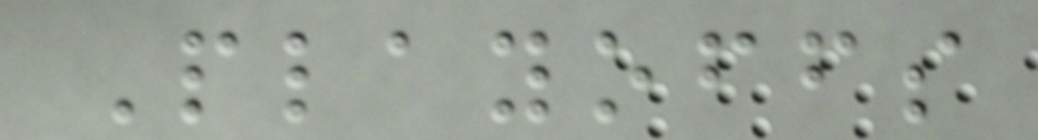Playoffs
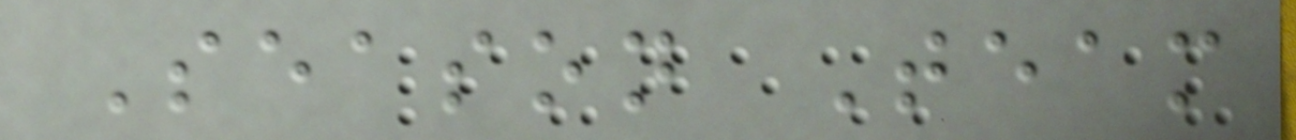Season Team
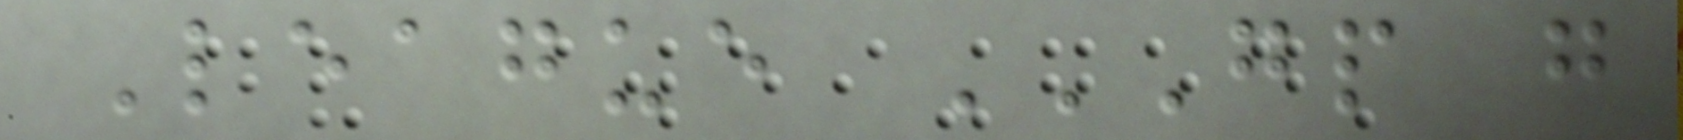League GP G
